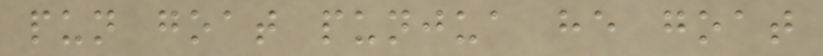pun goat punjua he goat
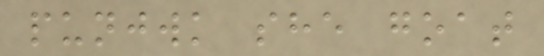punjwk she goat
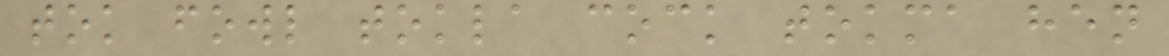tok fowl tokla cock tokma hen
